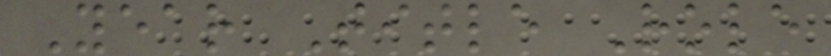Year Title Role
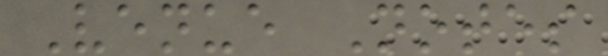Venue Notes
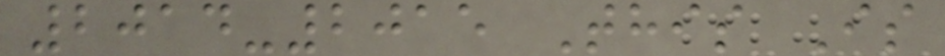2014-2015 This Is
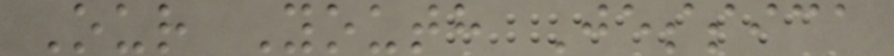Our Youth Jessica
